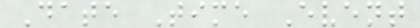Date Time Event
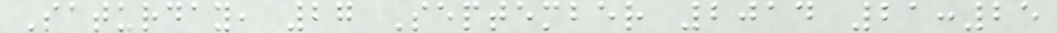Saturday, 27 September 2014 21:25
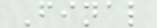Final
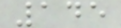145
